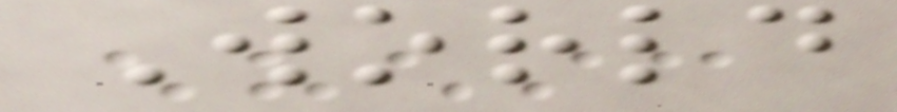World
